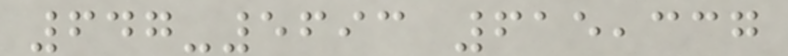647-5693 615,337
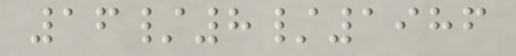16/8/1986
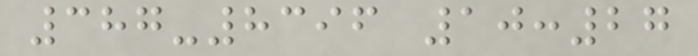387-8396 10:27
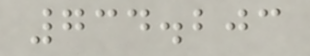734.203
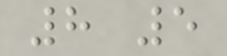8 5
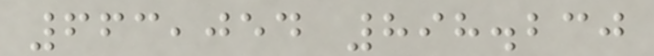663,054 898.230
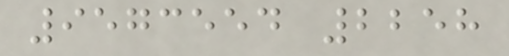9573554 2258
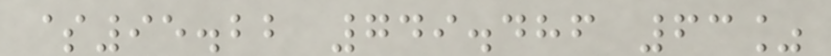$95.22 749.486 63%
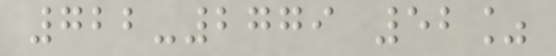722-2779 52%
